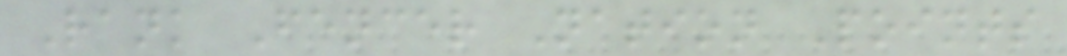Rank Fencer Nation Points
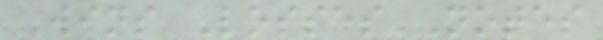Wins Losses Notes
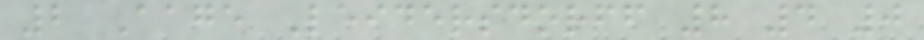2 Aage Leidersdorff 8 4 0
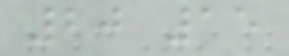20 15
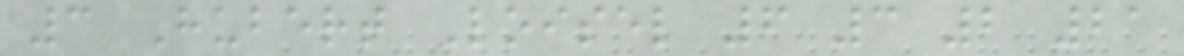3 Hubert Loisel 6 3 2 21
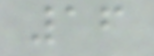16
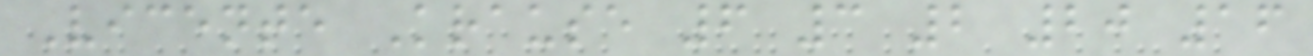Vicente Krause 6 3 2 20 16
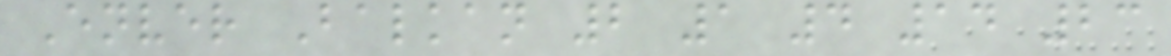Enver Balkan 2 1 4 14 23
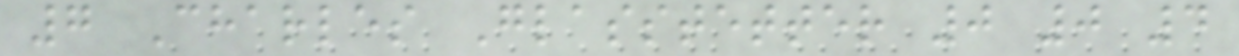7 Charles Glasstetter 0 0 4
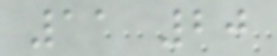11 20
